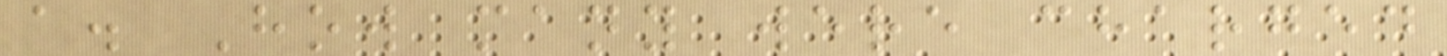a. How many were charged
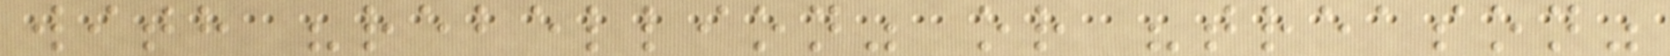with "rebellion" or "treason"
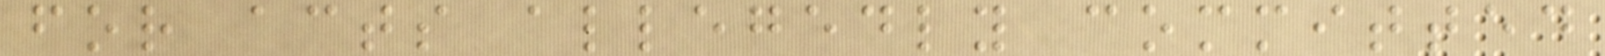for acts allegedly committed
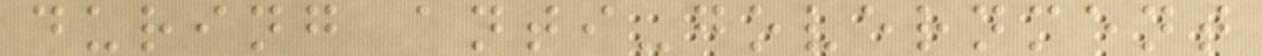during anti-government
